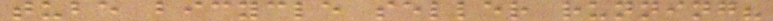tube bicycle seller running?
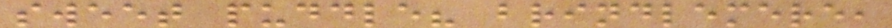sweet puddle? brindlemere,
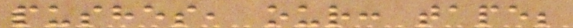pushes, our: tape;
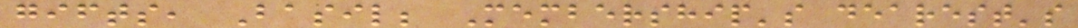gifts, Basil; Membership's dearest's
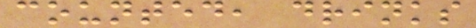counted, drinks
